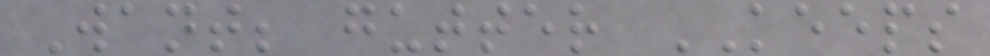Want; gutter KEEPS
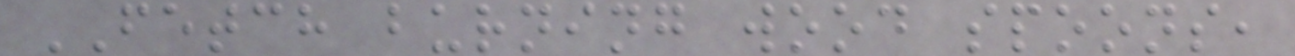FETCH burning wood spoons,
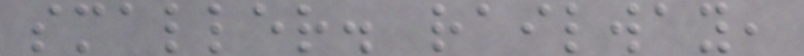smaller. railway,
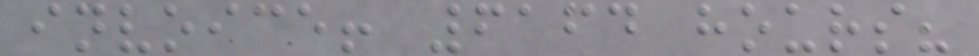invoice! 6164 hours?
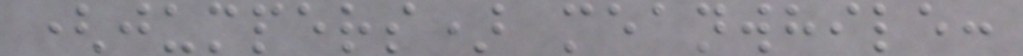(jumpers) meanwhile:
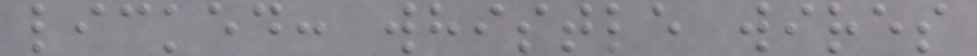licked: whistle wires
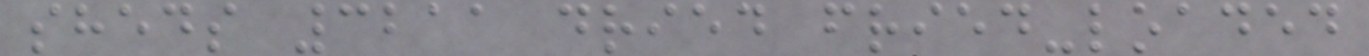sheds 3211 dried fried-loaded
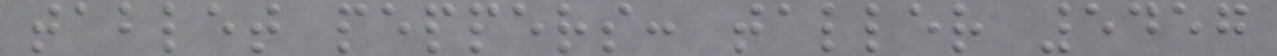tablet peppers: taller 5457
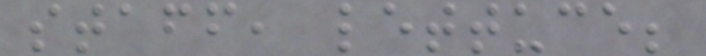staff, lettuce;
